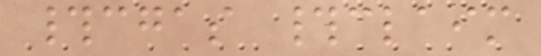#cgas #claim
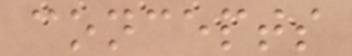concepts
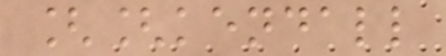[[kendall
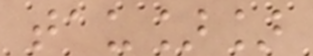tau]]
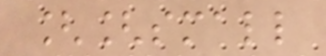[[small
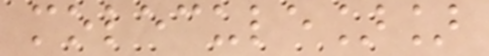molecule]]
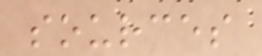sources
